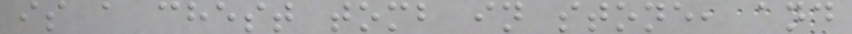is a chest tomb in stone, and
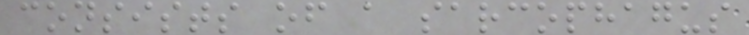consists of a sarcophagus
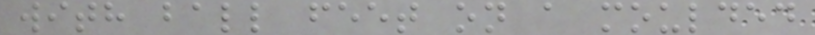with ball feet on a moulded
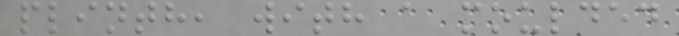plinth, with a moulded
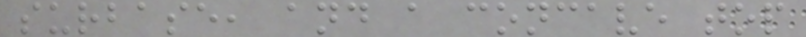surbase, and a concave top
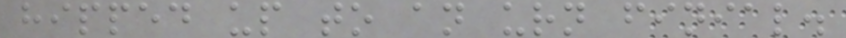hipped up to an urn finial.
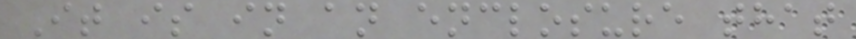It is in an enclosure that
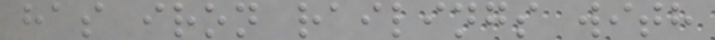has iron railings with
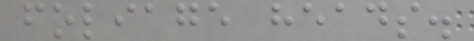foliage heads.
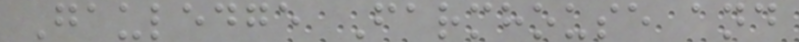Gauledge Farmhouse and
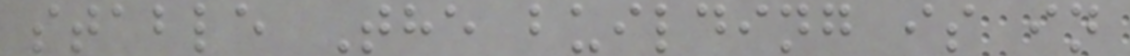stable The building is in
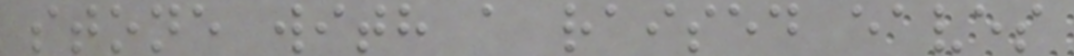stone with a raised eaves
